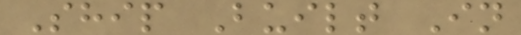Ship Built In
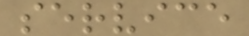service
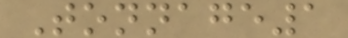Tonnage1
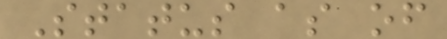Status as of
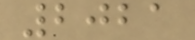2021
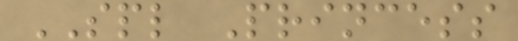SPL Princess
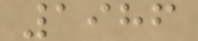1986
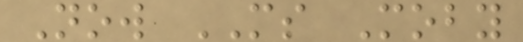Now MS Moby
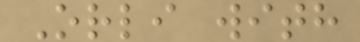Orli with
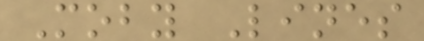Moby Lines
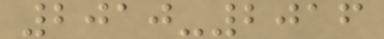2010-2016
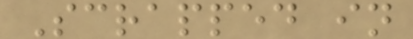Scrapped in
